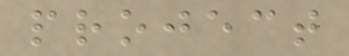project
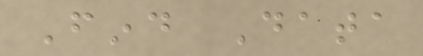Find Data
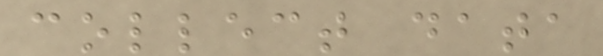collect data
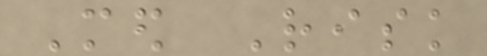Med Risk
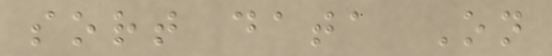sort data On
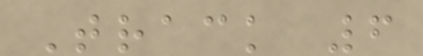Track 6
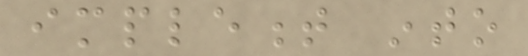implement into
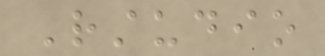Rstudio
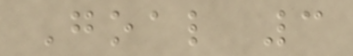Goal 3
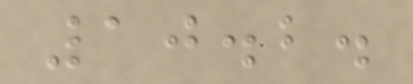10.2.
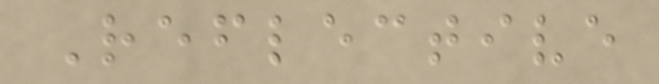Reflective
